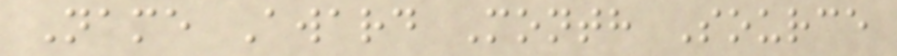Name Award Month Source
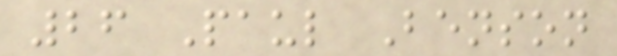26 Paul Benson
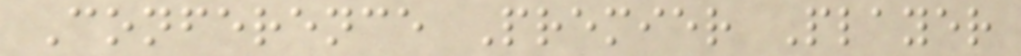Conference Premier Player
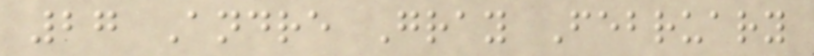27 Andre Gray February
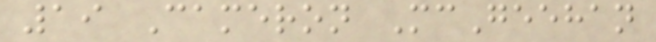19 Cameron McGeehan
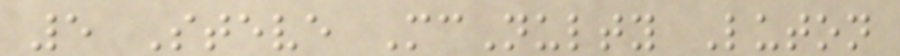5 Steve McNulty Luton
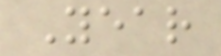Year
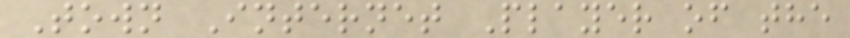Town Internet Player of the
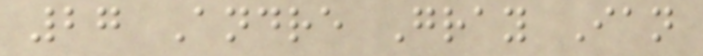27 Andre Gray Ian
